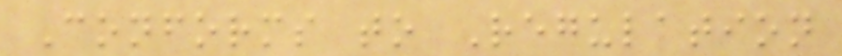Conforms to Regulation
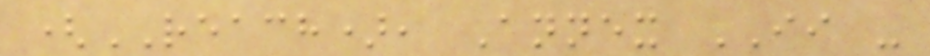(REACH), Annex II -
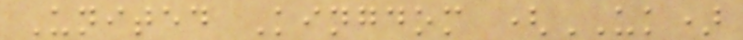United Kingdom (UK)
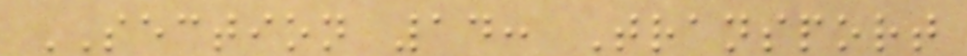SECTION 14: Transport
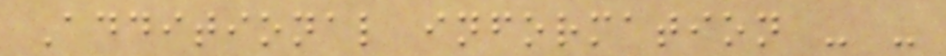Additional information - -
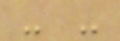- -
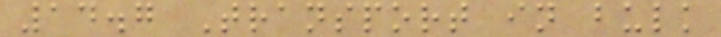14.7 Transport in bulk
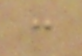:
